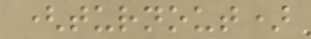(turnout)
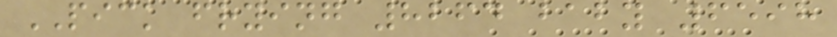PICK frying 8264 baby 6598
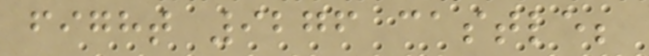fight 9276 castle;
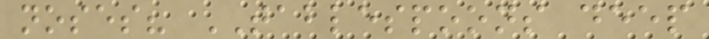noses? TABLESPOONS deep
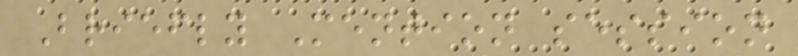Briefly Mention session
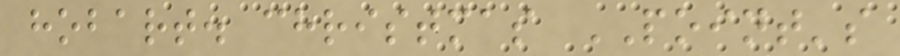hobart. christmas POINT's
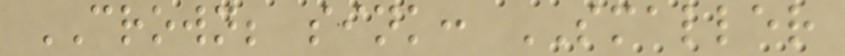CROWN; sink: SMALLER
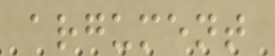argument
